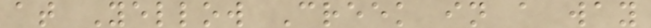at Yellow Creek in a way
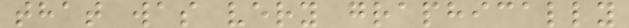that was very graphically
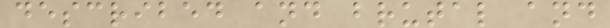described and brutal and
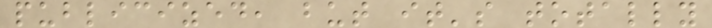publicized, but it's totally
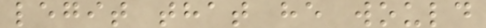legit that he would
